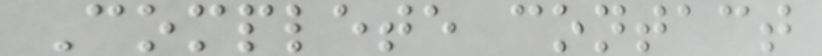Complete contact
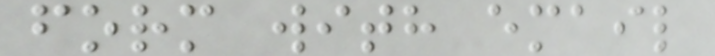form with email
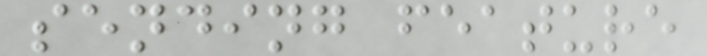sending feature
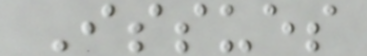Issues
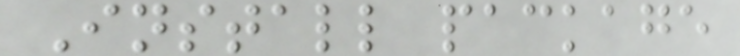Install package
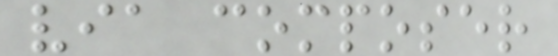via composer
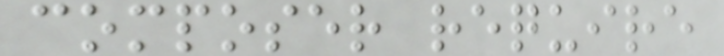composer require
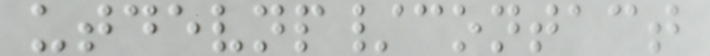utdevnp/contact
